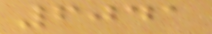6041
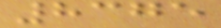8375
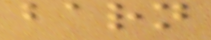barn
